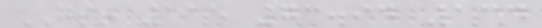GST 115 73.94 134
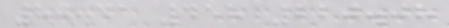80.41 458 220.08
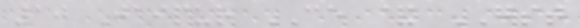10 Jaipur CE & GST
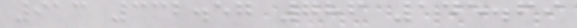913 332.57 786 145.69
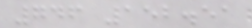746 152.51
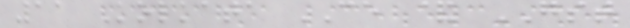11 Kolkata CE & GST
